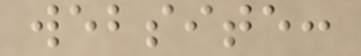website:
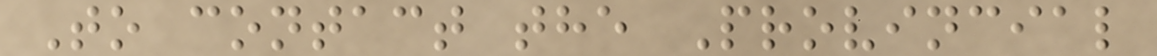To contact the Provincial
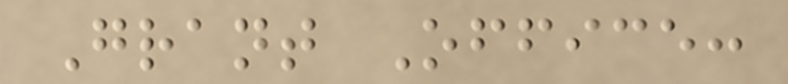Grant Office:
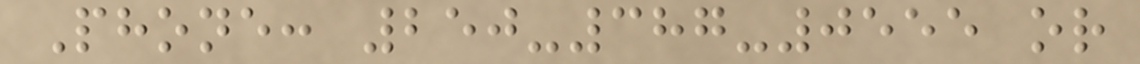Phone: 250-387-0555 or
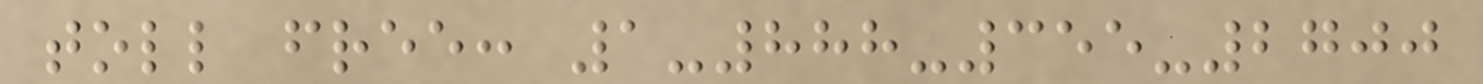toll free: 1-888-355-2700
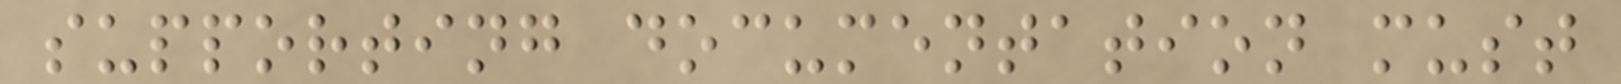supporting documentation must
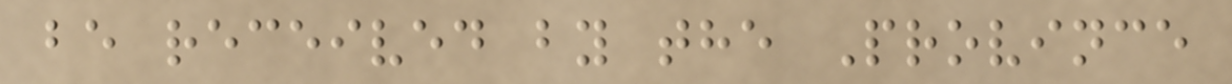be received by the Province
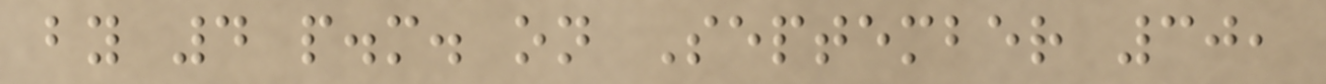by 4 p.m. on September 30,
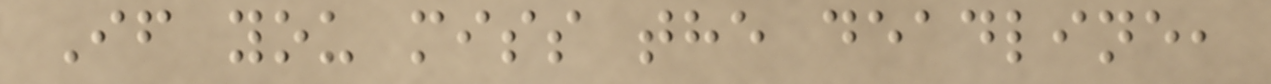If you miss the deadline,
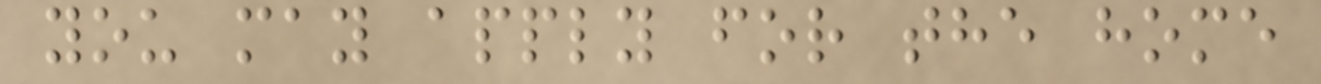you may apply for the home
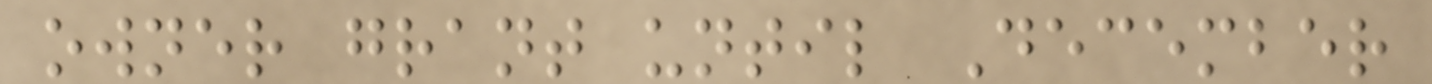owner grant until December
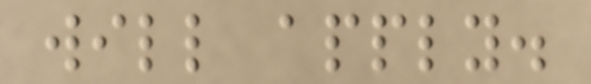will apply.
